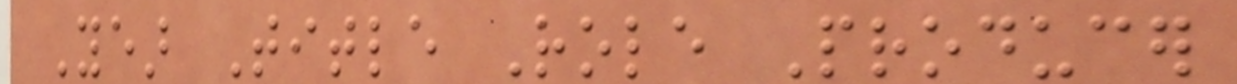Year Title Role Producer
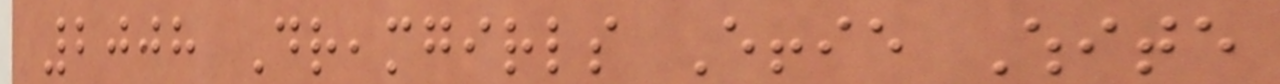2008 Dreamgirls Effie White
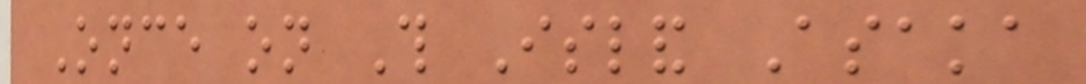Once on This Island Asaka
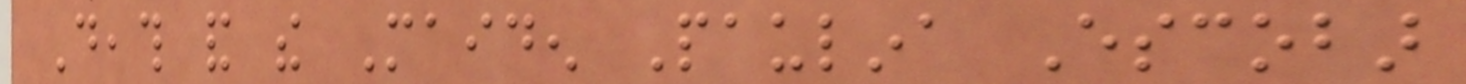Death and the Maiden Paulina Escobar
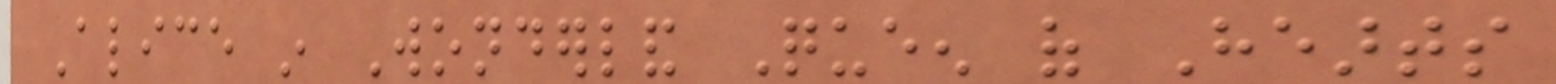Alice in Wonderland Queen of Hearts
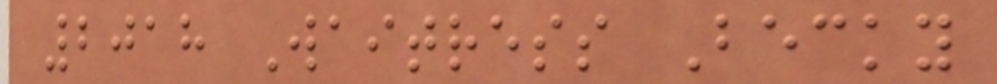2018 Waitress Becky
